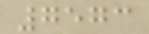7573
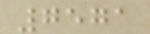7571
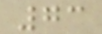73
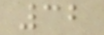32
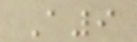A9
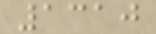1310
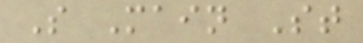S Main St
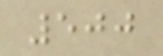500
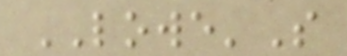LOWE'S
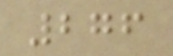276
